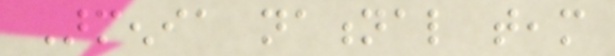Armenia national team
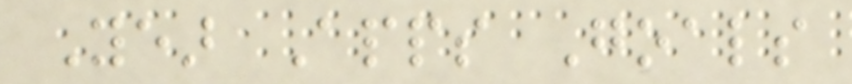Year Apps Goals
